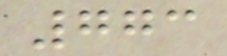773
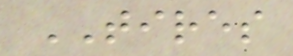TIRES
